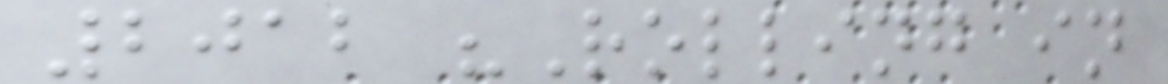2012 "Rolling in
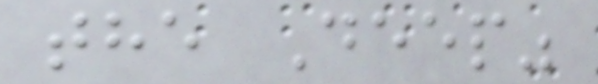the Deep"
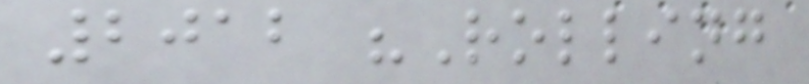2012 "Rolling
